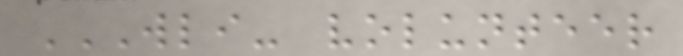WLI- VOLUNTEER
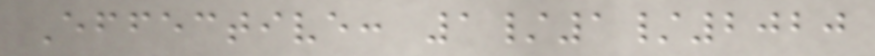Effective: 1/1/2020
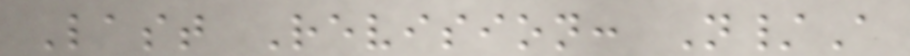Last Revision: N/A
